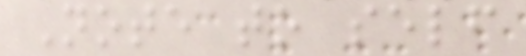Note to self
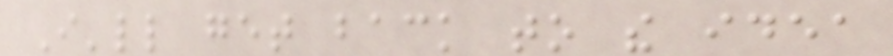I'll get back to the idea
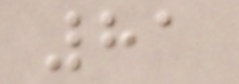81
